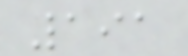191
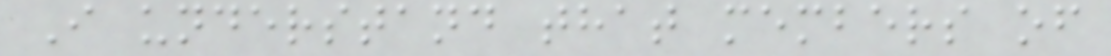I understand that members of
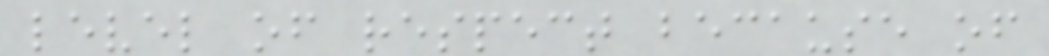level of respect because of
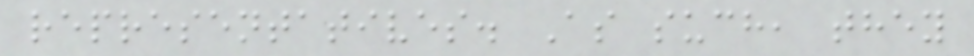representatives. As such, they
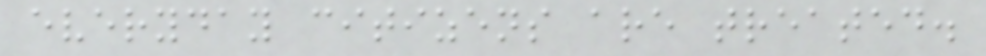everyday citizens are treated.
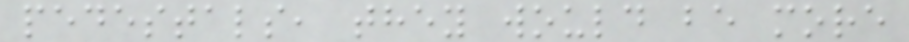pedestals, they would be more
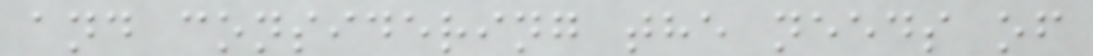and considering the needs of
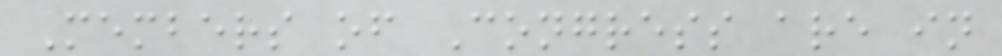Members of Congress are in
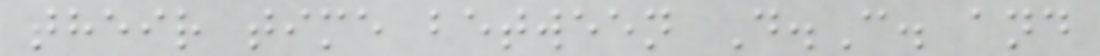their time between D.C. and
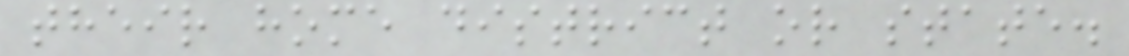their home district or state.
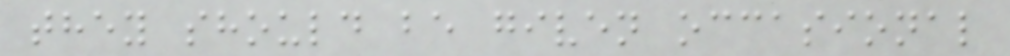they should be given occasional
